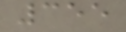355
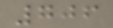706
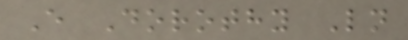E Dorothy Ln
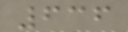636
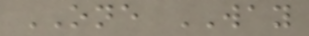ONE WAY
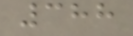388
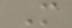M
